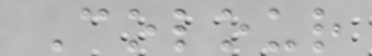Colour
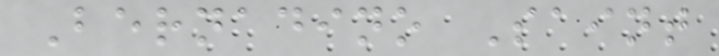Bernadino Saint
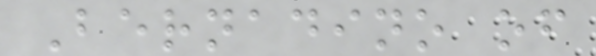Bernadino of
